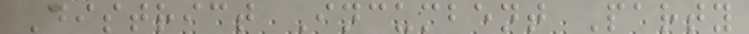District Incumbent Party
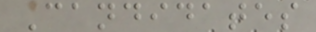Candidates
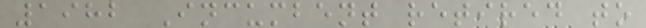1982 Incumbent retired to
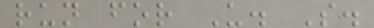run for U. S.
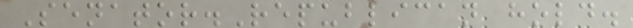Senator.Republican hold.
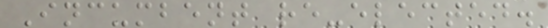Incumbent re-elected.
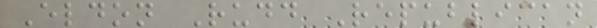Eldon Rudd Republican
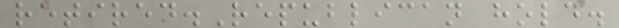retired.Republican hold.
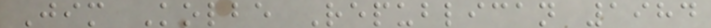Jim Kolbe Republican 1984
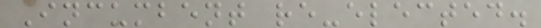Incumbent re-elected.
